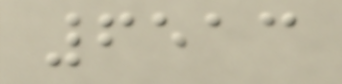6513
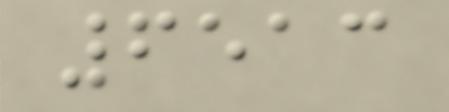6513
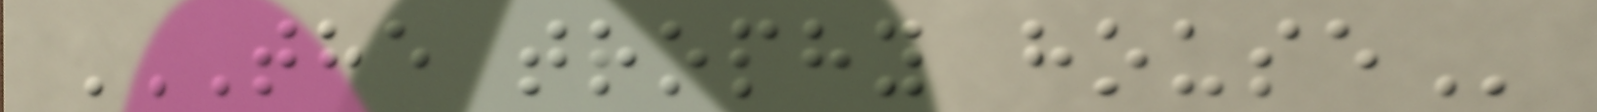THE TROPHY HOUSE
